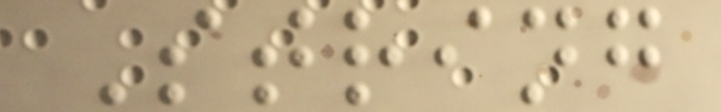String
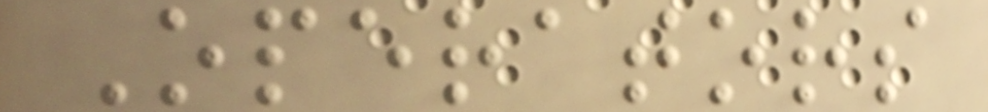Operators
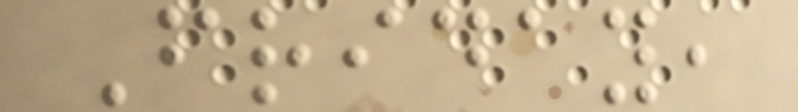Friday,
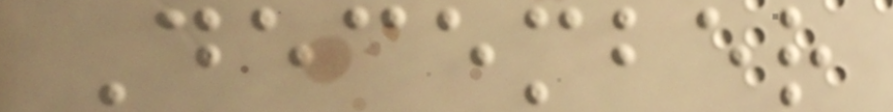December
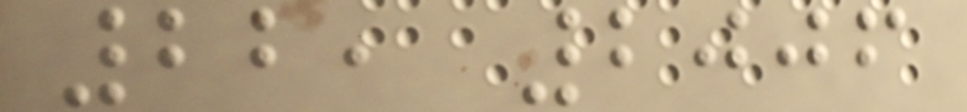22, 2006
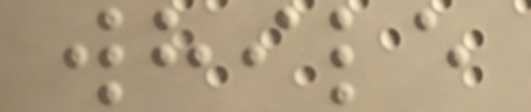while
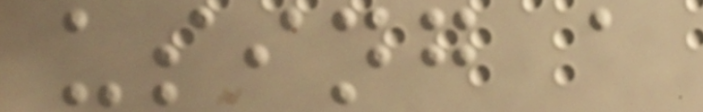using a
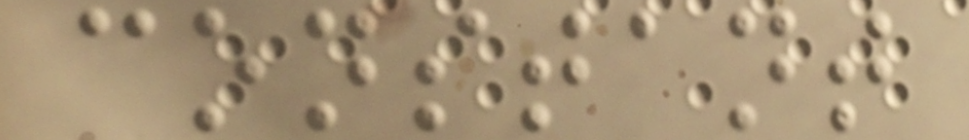constant
